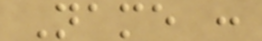Name :
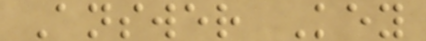Answer Key
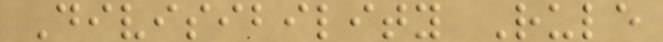Divisibility Rule
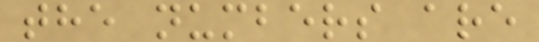the numbers are
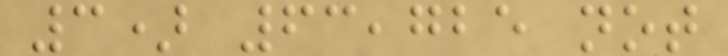3) 63,725 not
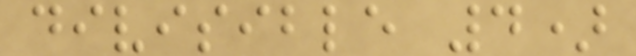divisible 4)
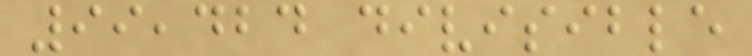99,424 divisible
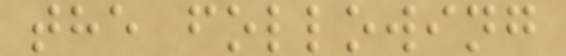the following
